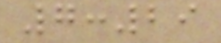7:29
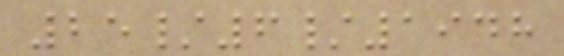25/6/1948
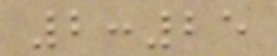2:25
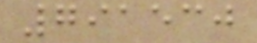791530
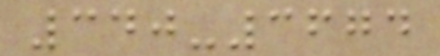340-3674
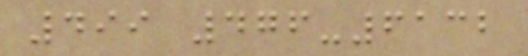499 476-6132
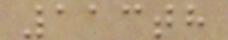113th
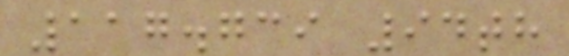117.739 94th
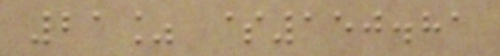21% $150.81
